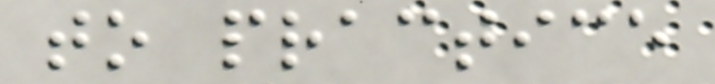to practice
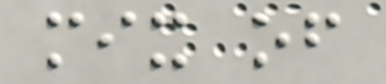mix of
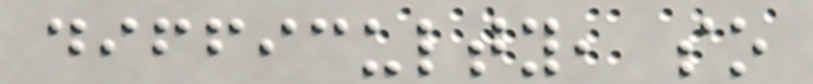difficulty, so
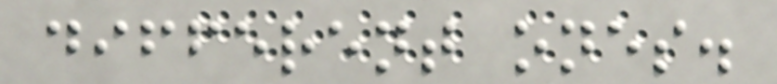different ones.
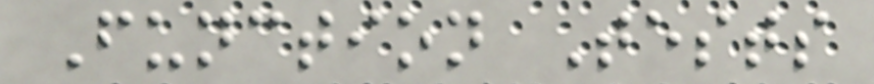Function Tests
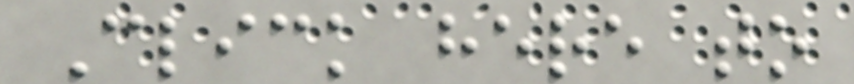Click here to
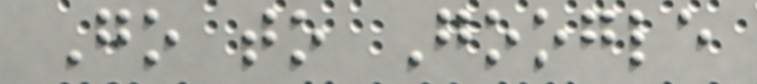Go to Google
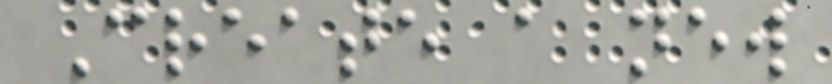Create a new
